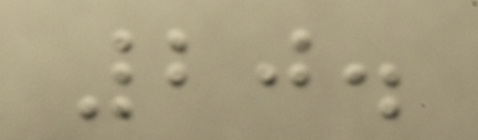20.
